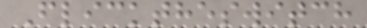Flicktheswitch
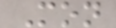Mon
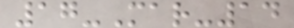17-Mar-14
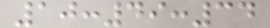10:49:34
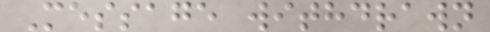Message withdrawn
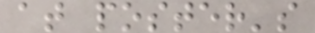at poster's
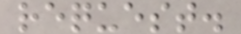request.
